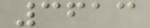3613
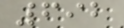692
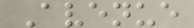Avenue
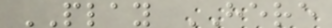PLAY HERE
